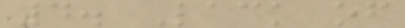4. Lack of
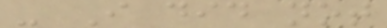- I did not
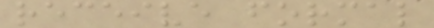receive formal
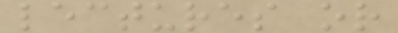lectures or
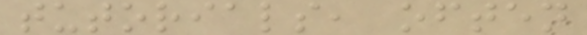tutorials, often
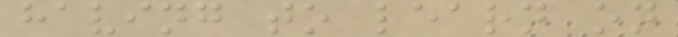having to learn on
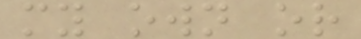my own or
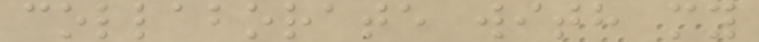collaborate with my
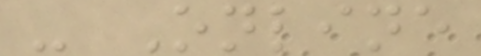- Online
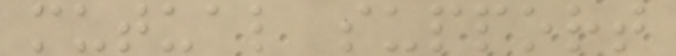mutual support
